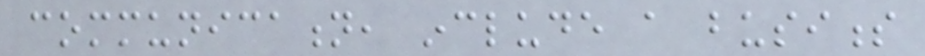communication, include a business
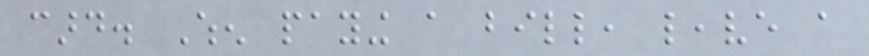card. When paying a bill, leave a
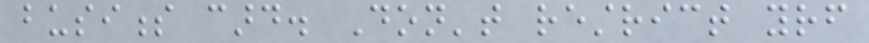business card. Don't restrict yourself
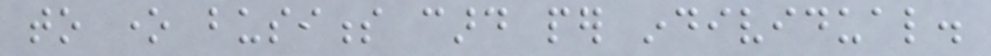to one business card per individual.
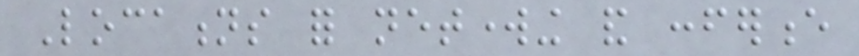Locations for networking and conference
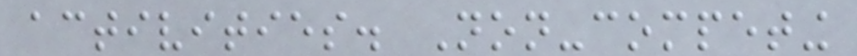activities. Non-competing
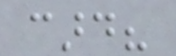card?
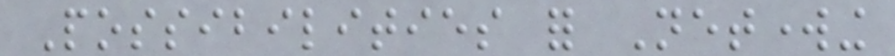Possibilities for Networking
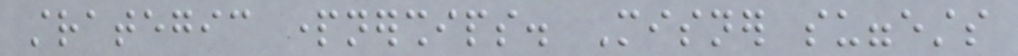strategic partnerships. Misner suggests
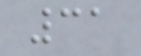31
